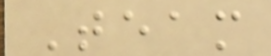Team
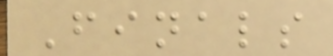Finals
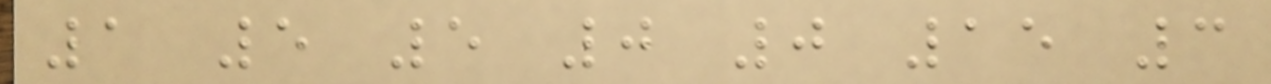1 5 5 0 0 15 3
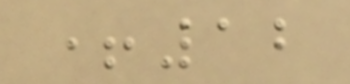+12
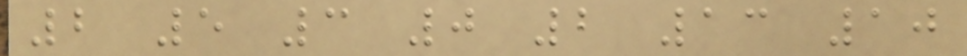2 5 3 0 2 13 10
